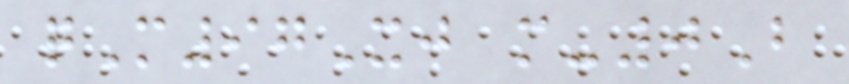qM97Xj m-0B
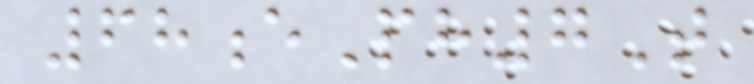68ePh7T
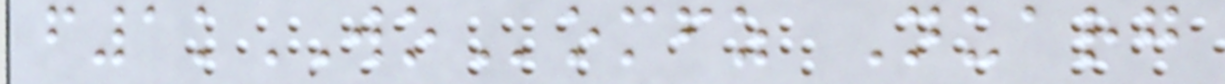f1kWOomfz Nuarg
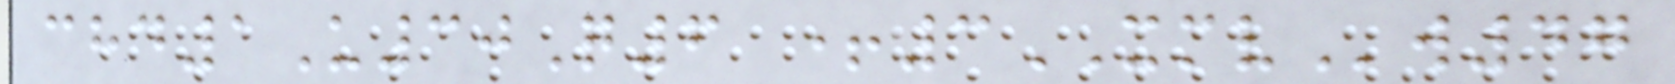chd1U30Q6 +3XMVw47
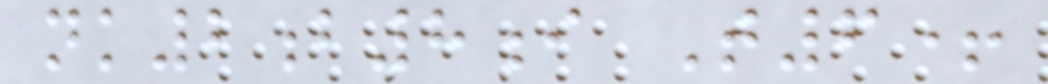nk2b8i T6+
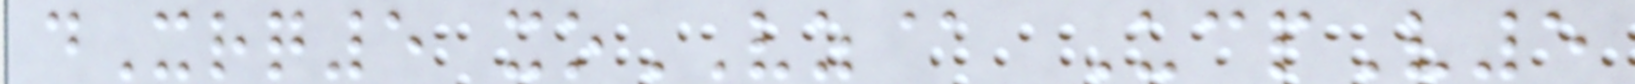dXrq5 xoVZ@ UcpV5
